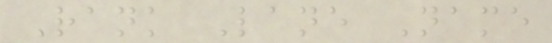Rank Lane Name
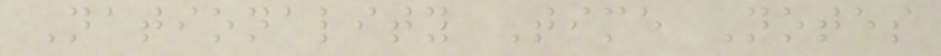Nationality Time Notes
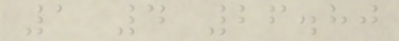1 4 26.80
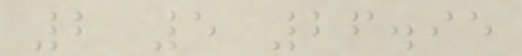2 5 26.95
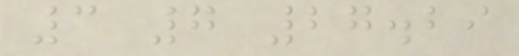3 7 27.29
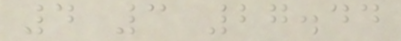4 3 27.44
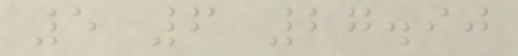5 6 27.90
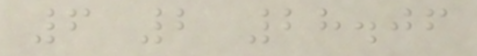6 2 28.06
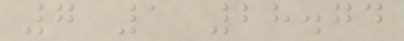7 1 28.74
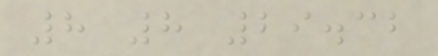8 8 29.32
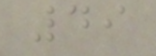49
